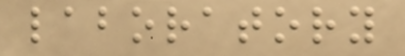laboratory
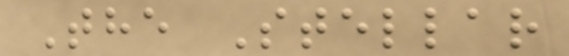The Stellar
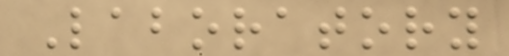Laboratory
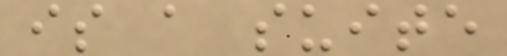is a suite
